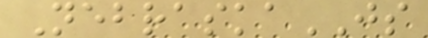NebraskaJS
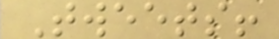Tweets!
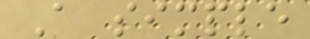A simple
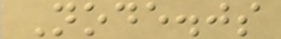Node.js
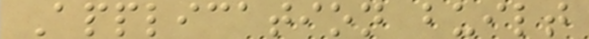Application built
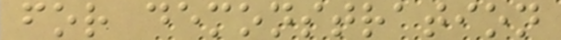for demonstration
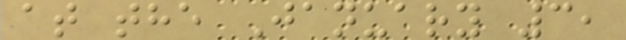at the January 3,
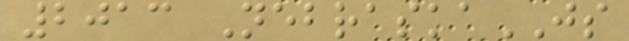2013 NebraskaJS
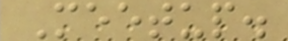Meetup.
